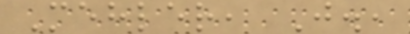Mehler, J.,
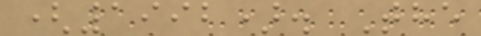(1992). The
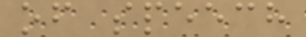of speech
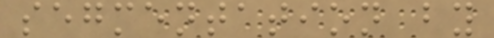segmentation by
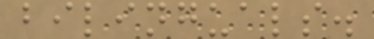bilinguals.
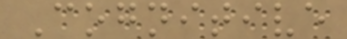Cognitive
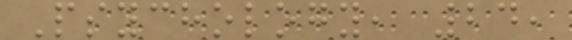Psychology, 24,
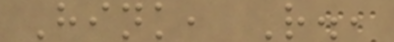Hink, R.,
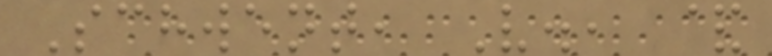Schwent, V., &
